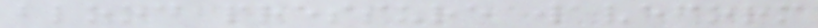blood pressure waveform
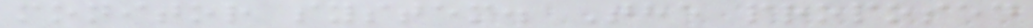monitor system. The proposed
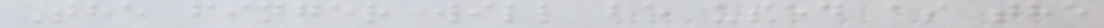The finger will be used as the
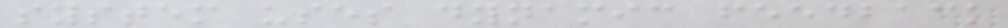system uses dynamic feedback
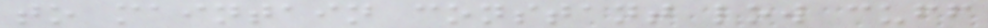to maintain constant low cuff
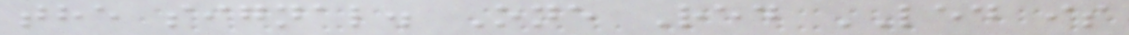the signal. One Red LED is
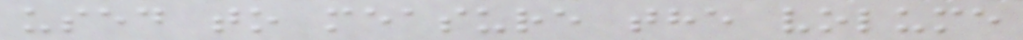used to measure the volume
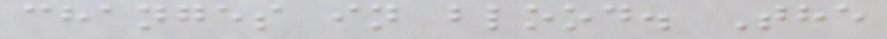changes in blood. The
